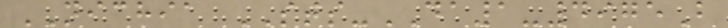NICHIA STS-DA1-4975B
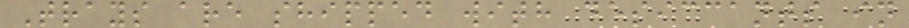Trays are shipped with desiccants in
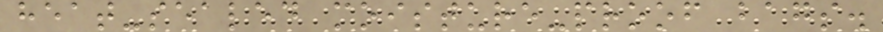heat-sealed moisture-proof bags.
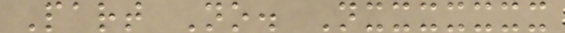Part No. Nxxxxxxx
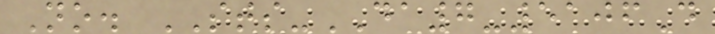No. STS-DA7-5106D
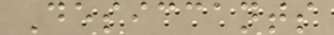Desiccants
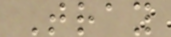Tray
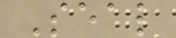Seal
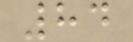84
